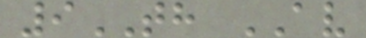9TH AV
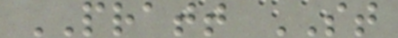PRATT ST
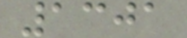1301
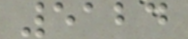5124
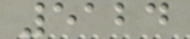5124
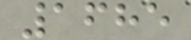1685
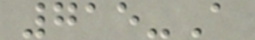715-A
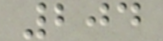204
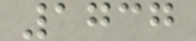1737
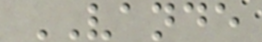VANDE
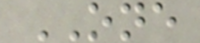ONE
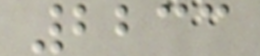2233
